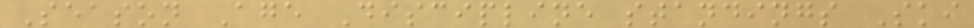Season Age Discipline standings Ski
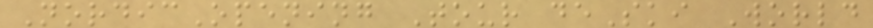NordicOpening Tour deSki World
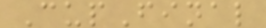CupFinal
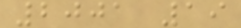2001 19
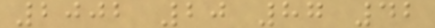2002 20 87 42
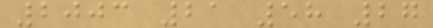2003 21 58 27
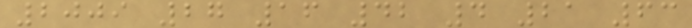2009 27 16 42 4 21 63
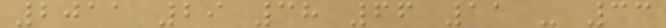2011 29 38 66 11 - 33
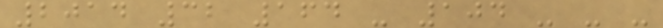2014 32 164 - 104 - - -
